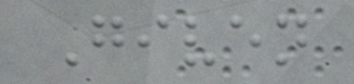Given
